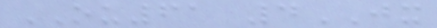OU61 4JX
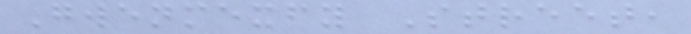Gwenmexfy Street,
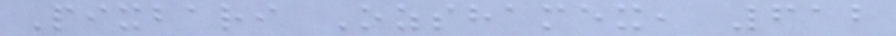Pixbari Ozshamex, 612
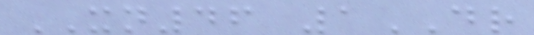XN46 1DR
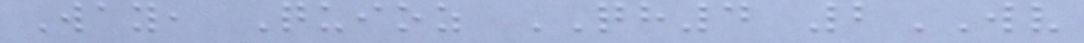Way, Quioz QH4 2WV
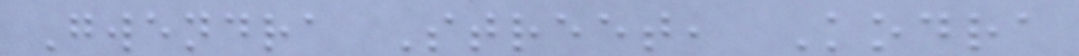Gwendra Street, Kodra
